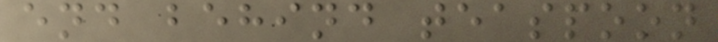end behind teaspoon
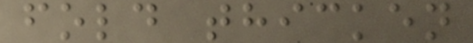fold thicken
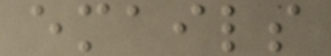emails
